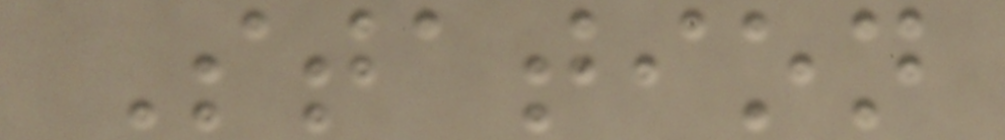Station
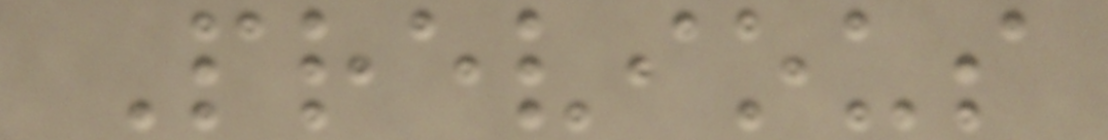Previous
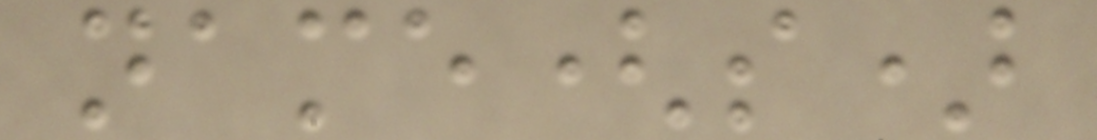name(s)
